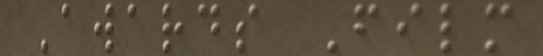Awards Film
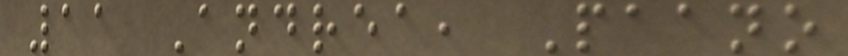11 Andrea, Paano
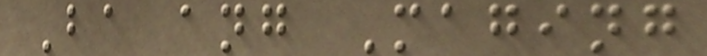Ba ang Maging
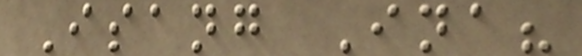Isang Ina?
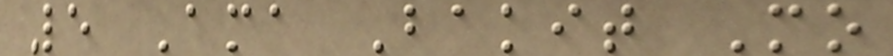5 Ama Bakit Mo
